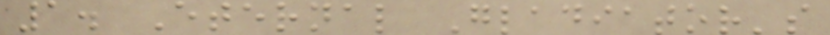1. Eternal Gladiator's
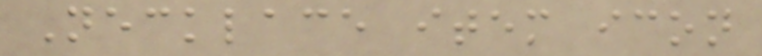Necklace item icon
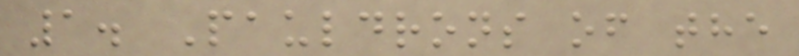1. Pauldrons of the
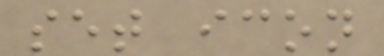set icon
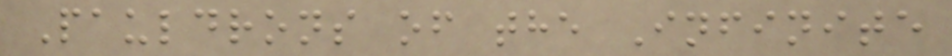Pauldrons of the Infinite
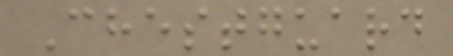Chestguard
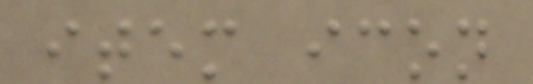item icon
